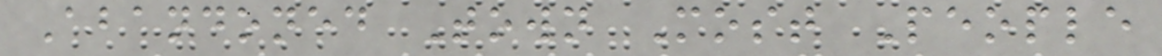Abandoned Town Most People
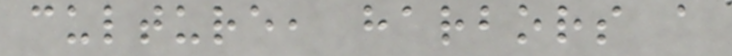culture, harbors a
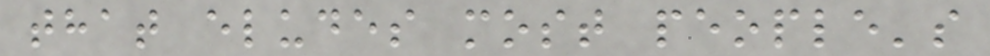that eludes most people's
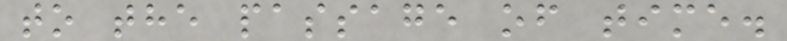to the passage of time.
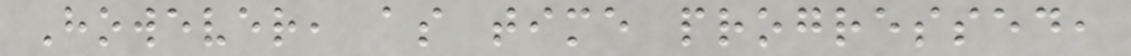However, as time progressed,
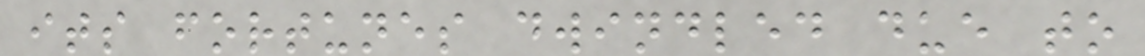its fortunes dwindled due to
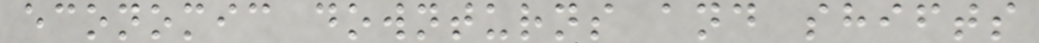economic downturns and shifts
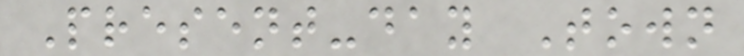Present-day Town
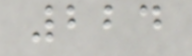224
